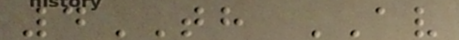4TH AV
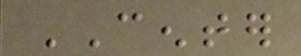CENTER
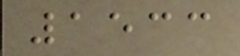1533
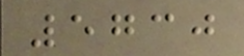5730
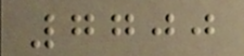7700
